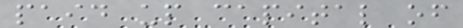paid up capital of
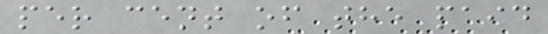per cent of the paid
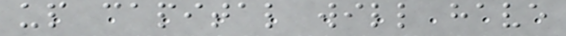up capital will have
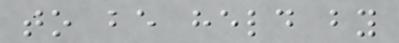to be held by
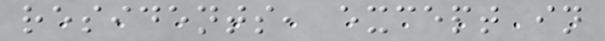residents, except in
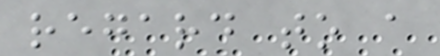regard to a
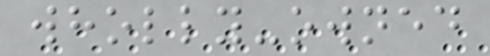wholly-owned
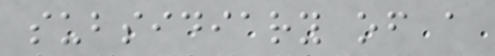subsidiary of a
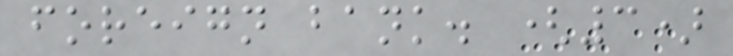foreign bank. (3)
